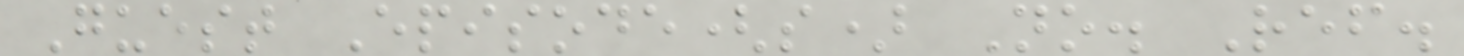Guest Episode(s) No. Ref.
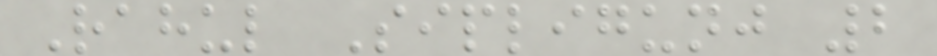Rahul Sipligunj 2
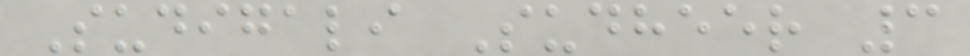Sudigali Sudheer 3
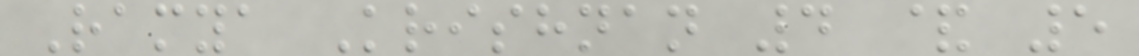Ramya Krishnan 4 & 5
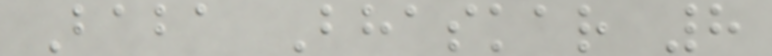Baba Bhaskar 8
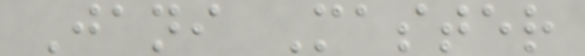Jani Master
